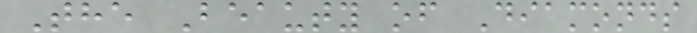The Beauty of Diamonds
